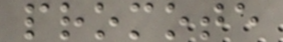promote
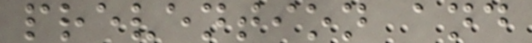prevention and
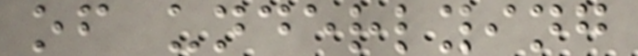of underlying
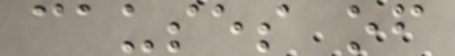causes of
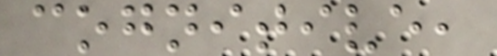cognitive,
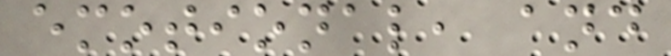emotional, and
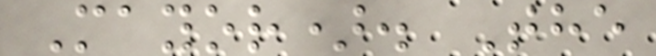Mayor). The
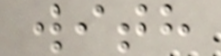with
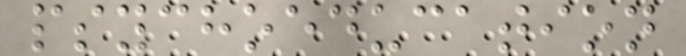psychoeducation
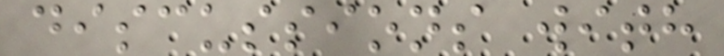discussions with
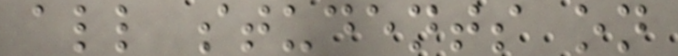all students on
